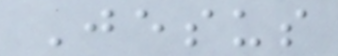Jesus
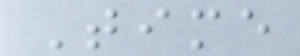Time
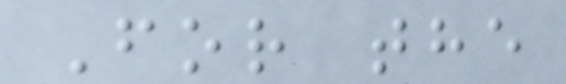For the
